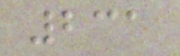231
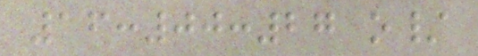16:00:27 o/
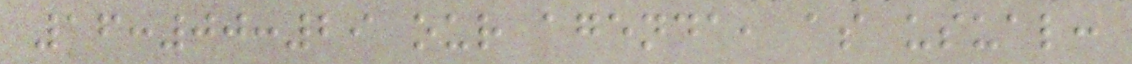16:00:29 our agenda, as usual:
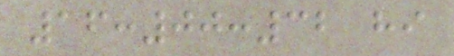16:00:32 hi
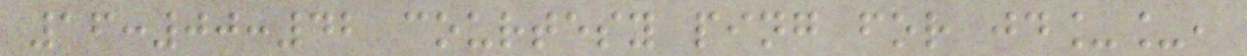16:00:42 courtesy ping for jd__,
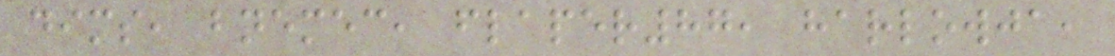dims, bnemec, flaper87, harlowja,
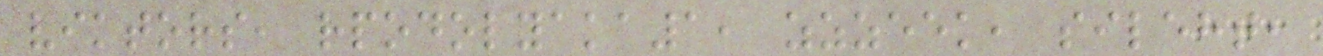viktors, rpodolyaka1, zzzeek, sileht,
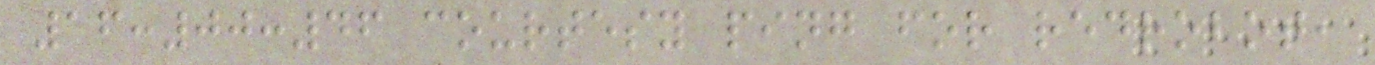16:00:46 courtesy ping for redrobot,
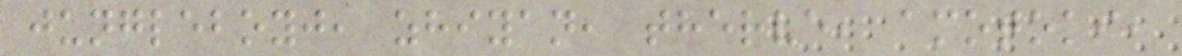jungleboyj, zhiyan, therve, amotoki,
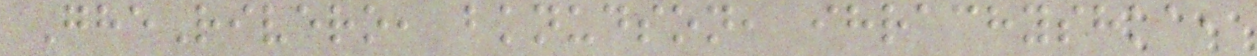GheRivero, bknudson, ihrachyshka,
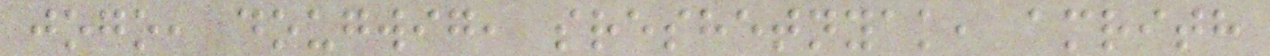jogo, dougwig, sreshetnyak, amrith
